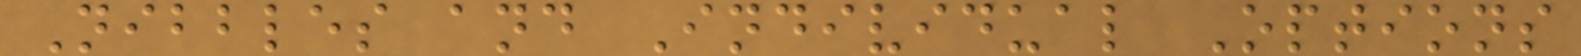Nibbles and Individual Options
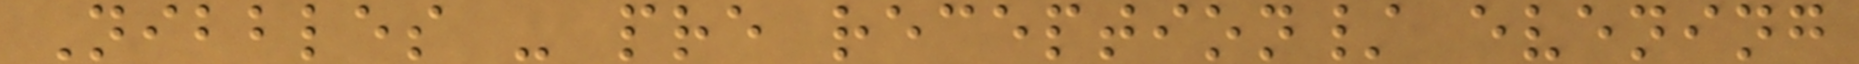Nibbles - pre reception/ evening
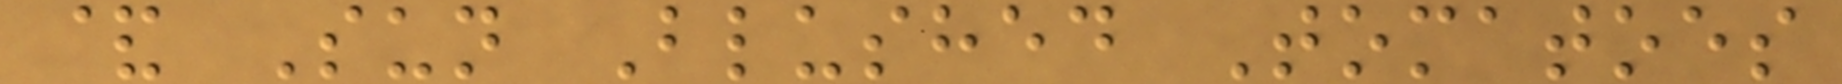& Sun Blushed Tomatoes
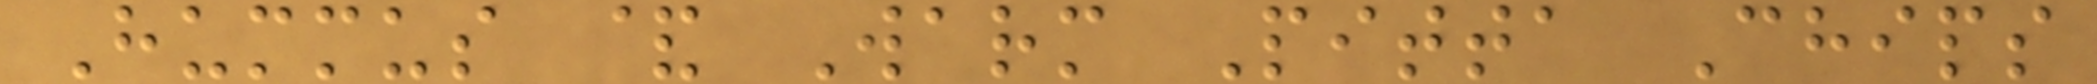Hummus & Warm Pitta Chips
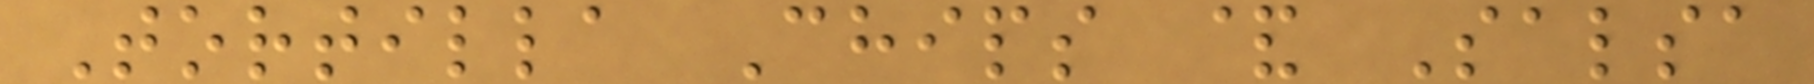Tortilla Chips & Salsa
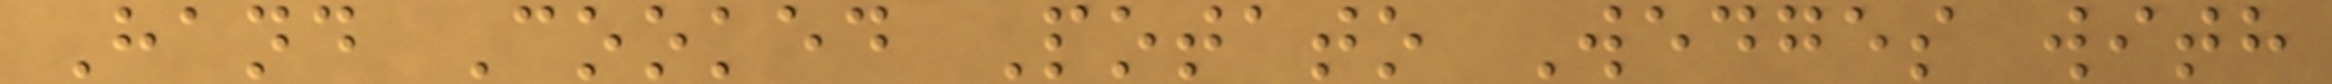Hand Cooked Potato Wedges with
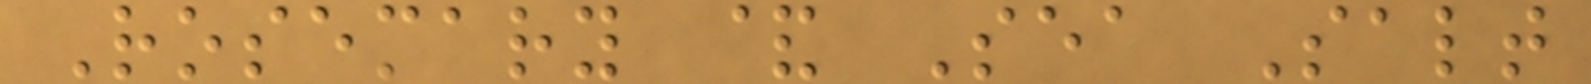Rosemary & Sea Salt
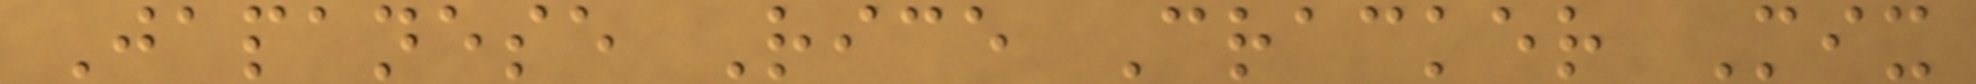Japanese Rice Cracker Mix
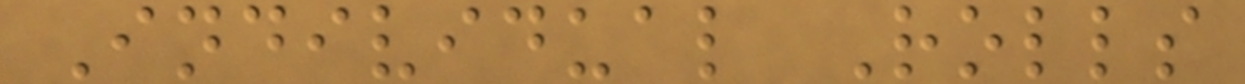Individual Rolls
